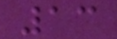13
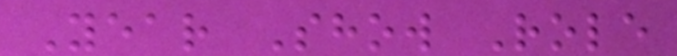Year Show Role
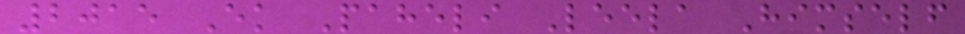2015 Ek Paheli Leela Himself
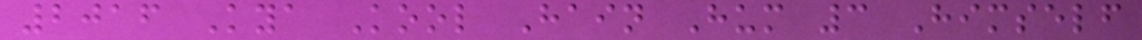2016 Kya Kool Hain Hum 3 Himself
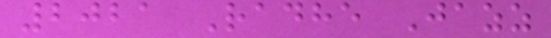2021 Radhe Jazz
